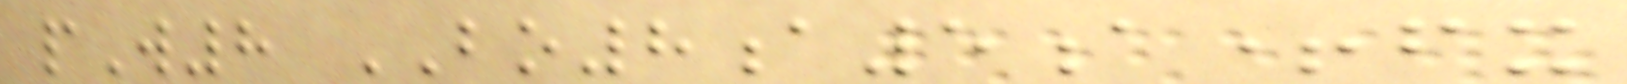pW8 BO8a5a+fx
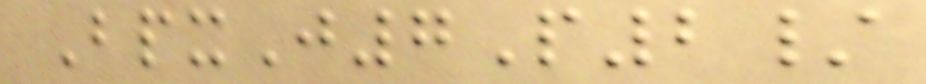BpxJ7P2/
